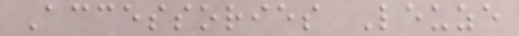Accessories Leuze
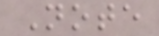Note
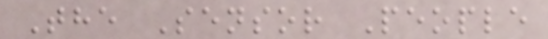The Sensor People
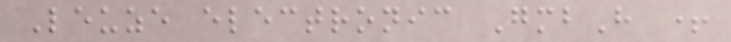Leuze electronic GmbH +
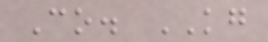Co. KG
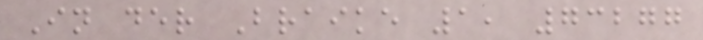In der Braike 1, 73277
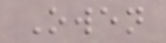Owen
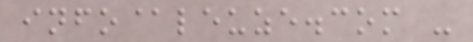info@leuze.com -
